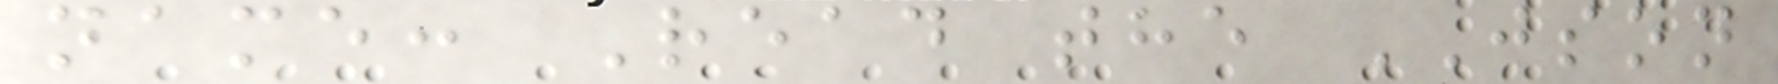name: Read the JSON
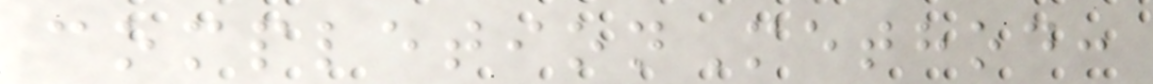completionMethod:
